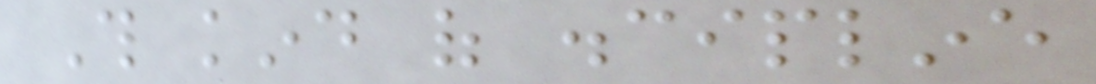This kind of discipline
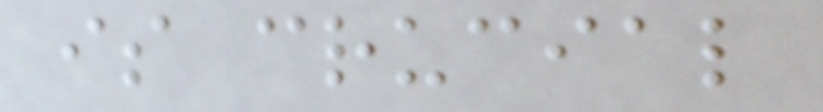is crucial
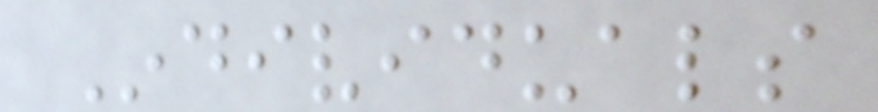Individuals
